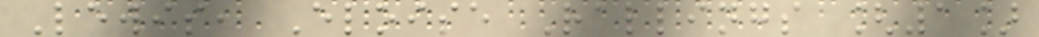Lewis, Eloise Rallings [1]
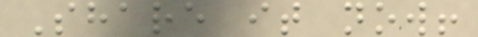Share it now!
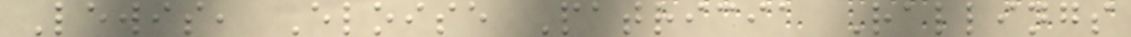Lewis, Eloise Patricia Rallings
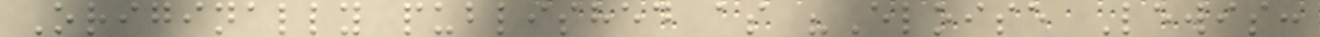Originally published as "Eloise Lewis:
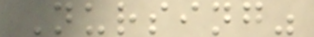Nursing"
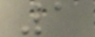1
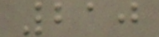210
